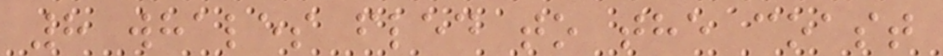8 whales fled to the coast
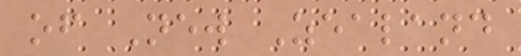of New Zealand
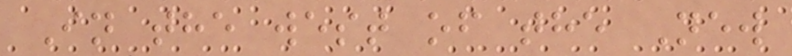In the west of the New
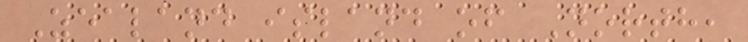Zealand island of North,
